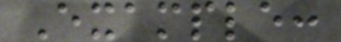Example:
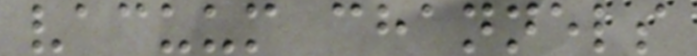vacuum channels
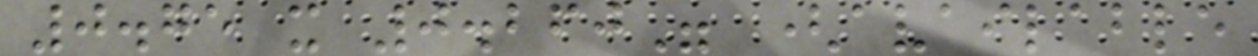0.75 x 0.260" (available
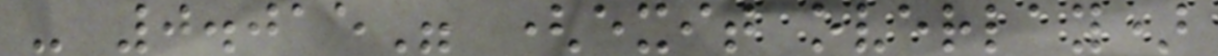- 0.015" (exit overlay)
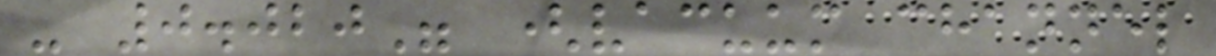- 0.020" (vacuum channel
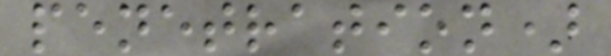penetration)
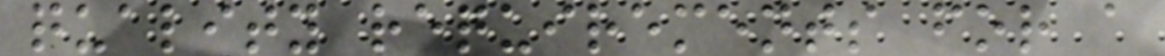quality requirements for a
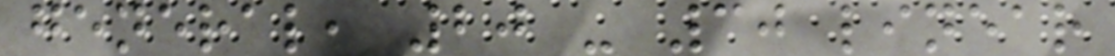general, 20 - 30 linear
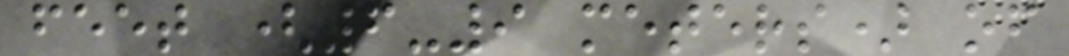feet (6-9 meters) of
